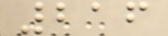216
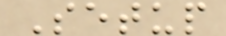Setup
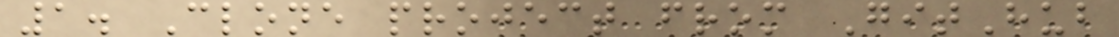1. Clone project from GitHub
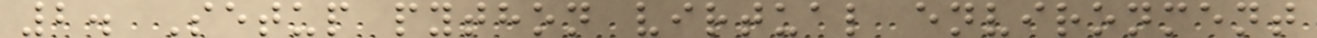2. Setup python virtual environment
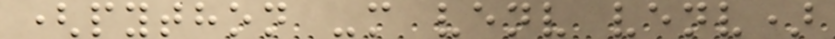(python -m venv venv)
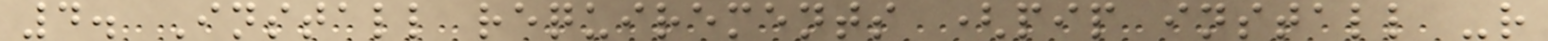4. Install requirements (pip install -r
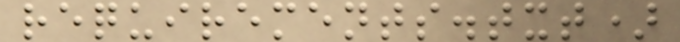requirements.txt)
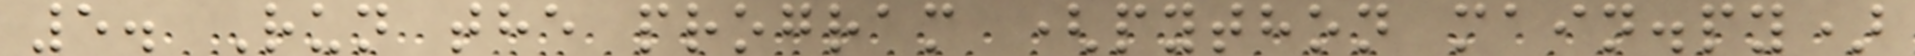5. Run the program (python main.py)
